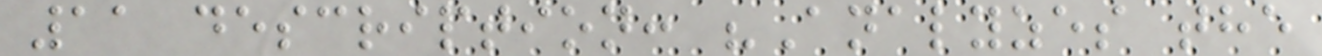11 description: "Analyzes the
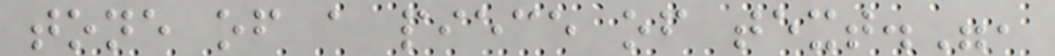tone of a piece of text.",
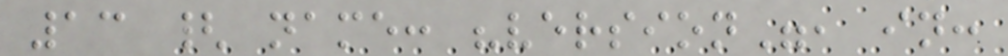13 { name: "version", in:
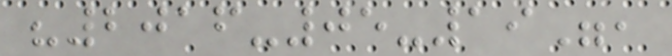"2016-05-19",
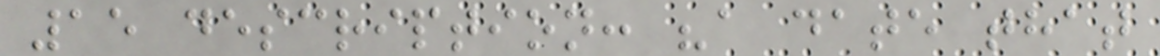15 description: "a date that
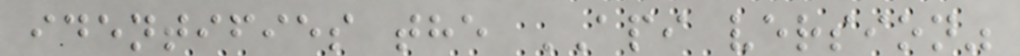identifies the API version"
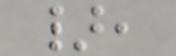},
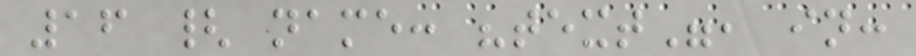16 { name: "text", in:
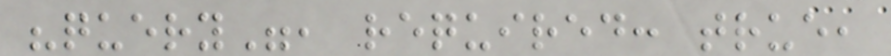"query", required: true,
